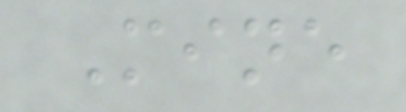Mine
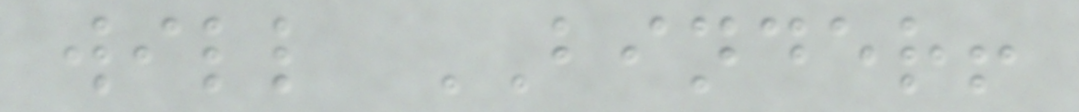will BINDER!
